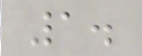1.
